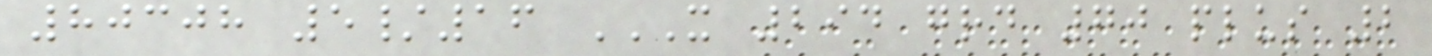80308 5/16 X 294 GRD 70 PLUS 2
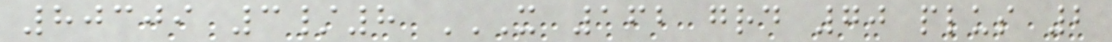80309 3/8 X 162 GRD 70 PLUS 2
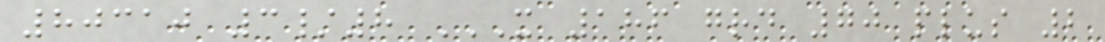80310 3/8 X 186 GRD 70 PLUS 2
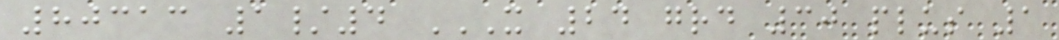80313 1/4 X 24 GRD 30 PLUS 1
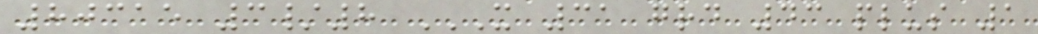80315 3/8 X 31 GRD 43 PLUS 1
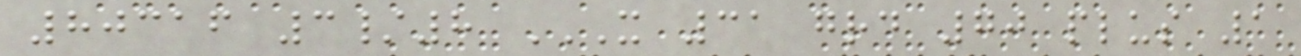80316 3/8 X 31 GRD 70 PLUS 1
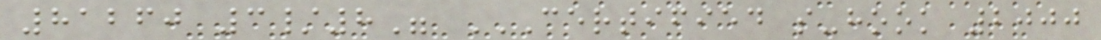81260 3/8" CERTIFIED S-HOOK 2000
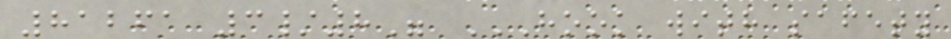81261 3/8" HOOK WITH SAFETY
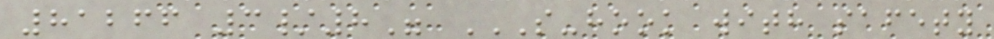81266 3/8" S-HOOK WITH SAFETY
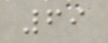69
